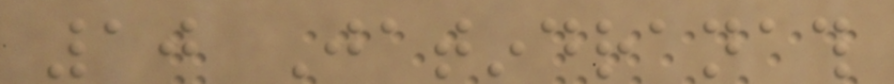10 Jatindranath
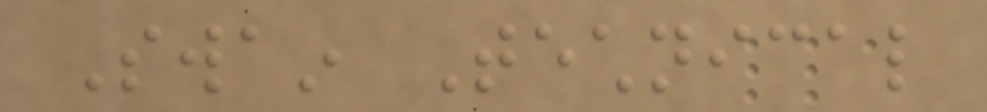Swain Technical
